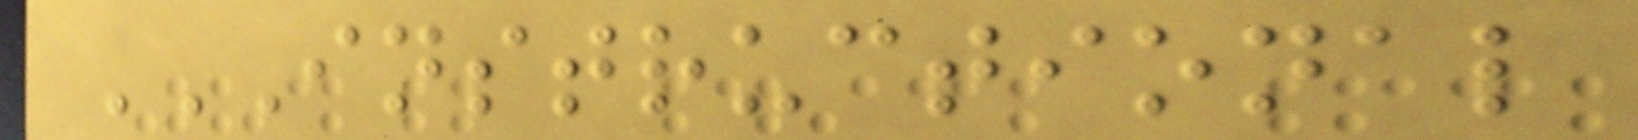INSTRUCTIONAL
